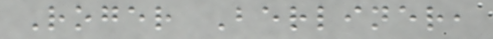Roger Berliner,
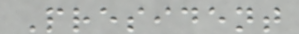President
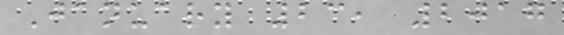January 23, 2017
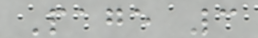Page 3
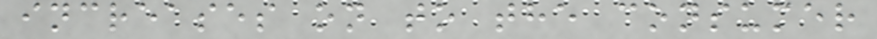increases on to the consumer
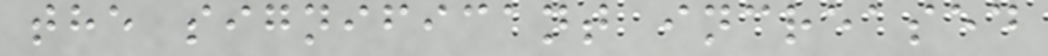the significant increased
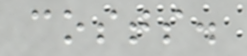costs.
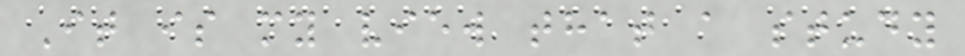It is my view that a study
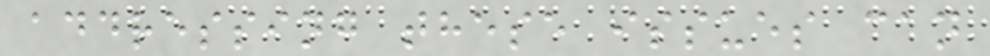addressing these issues can
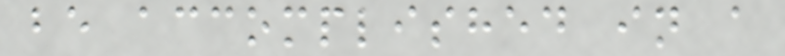be accomplished in a
